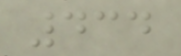434
